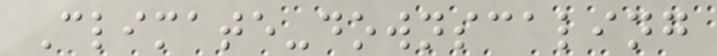Climate-downscaling
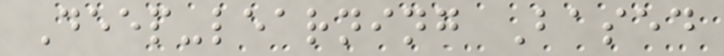Deep-learning Based
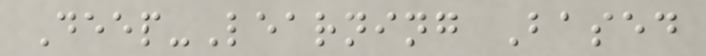Deep-Learning Based
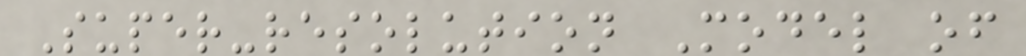Super-resolution Model of
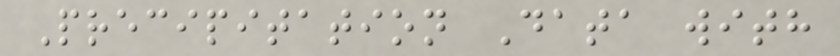Precipitation Data with
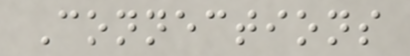Connections
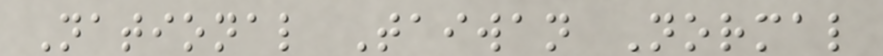National Taiwan Normal
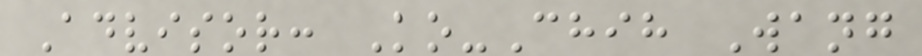Advisor: Ko-Chih Wang
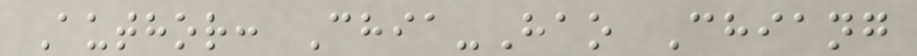Author: Chia-Hao Chiang
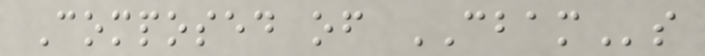Composed of CBAMs
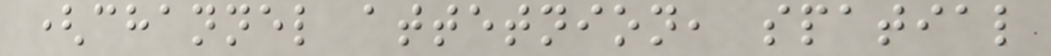(channel attetnion, spatial
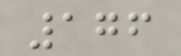176
